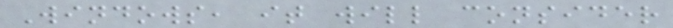Windows, it will consider
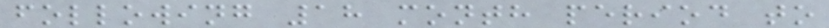following 18 month period to
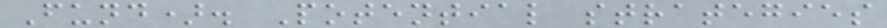Fund). Potential strategies
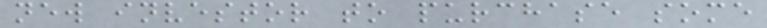new investor to purchase some
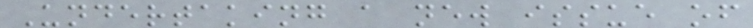Undertaking a new issue of
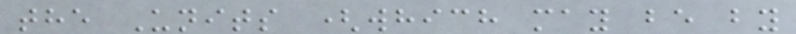the Units (which may be by
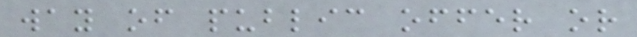way of public offer or
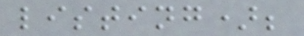listing);
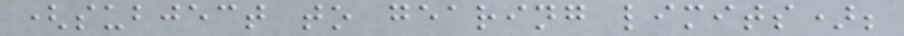(subject to gearing limits);
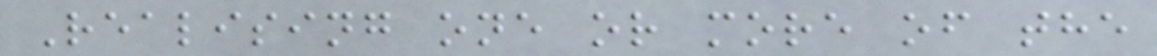Realising one or more of the
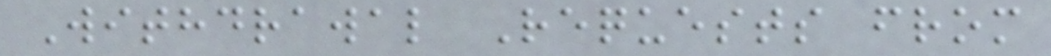Withdrawal Requests from
